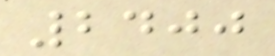2400
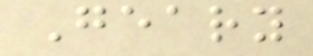Geary
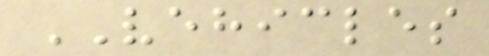VEHICLES
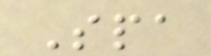Spa
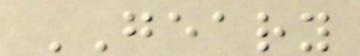GEARY
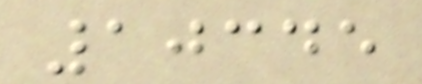10345
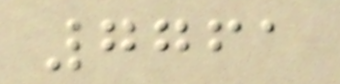7761
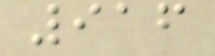916
